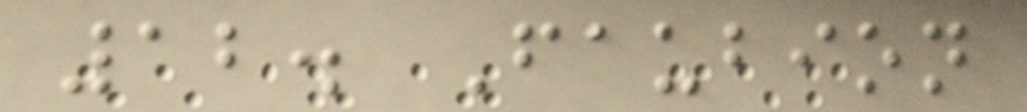12. Faubion
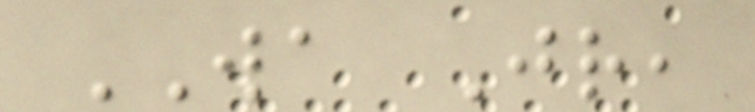WA Jr,
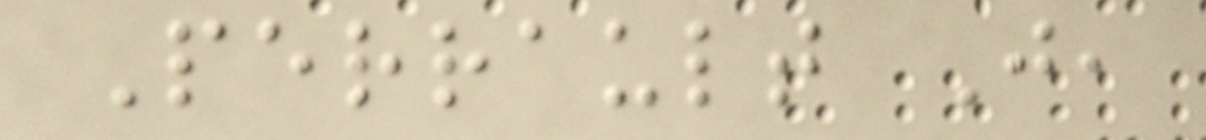Perrault J,
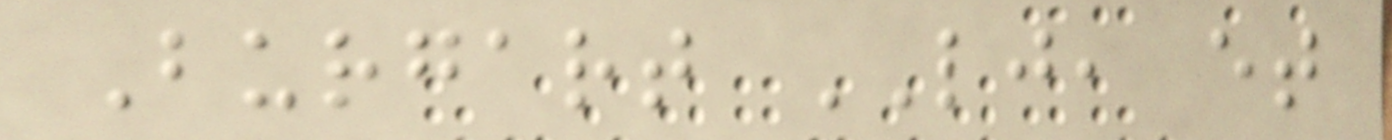Burgart LJ, et
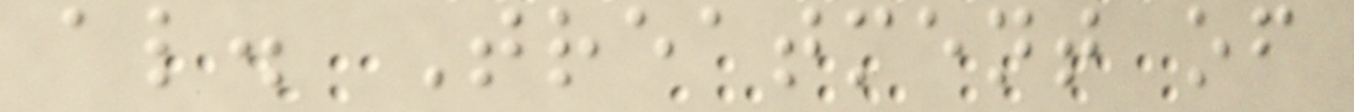al. Treatment of
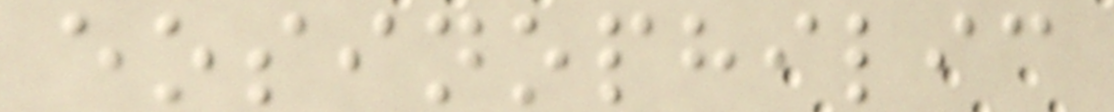eosinophilic
